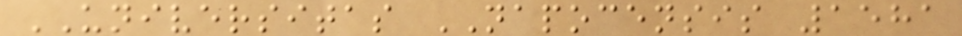UNIVERSITAS NAPOCENSIS 1581
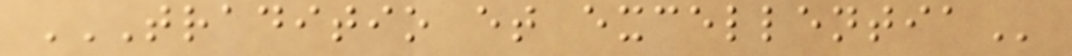TRADITIO ET EXCELLENTIA
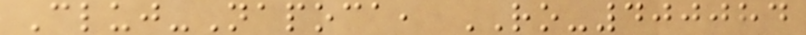Cluj-Napoca, RO-400084
